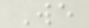We
